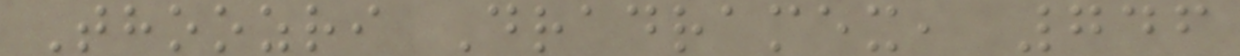Thoozri Dradramex, 746
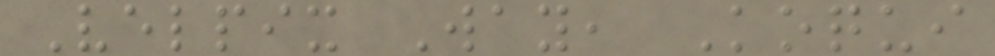Velpix Way, Koqui
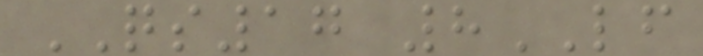QS17 8LF
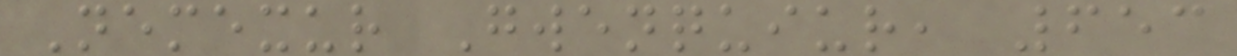Nemexur Gwenquiur, 653
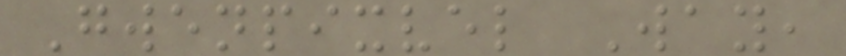Gwenpixvel Way,
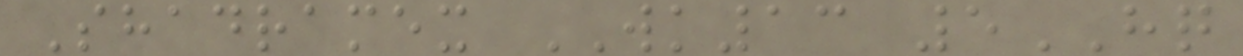Shadramex WK13 5HQ
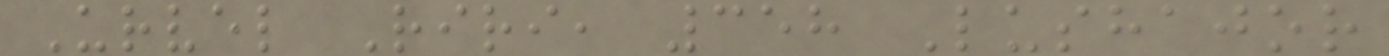Urvel Riri, 358 Lushajor
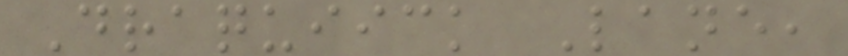Draquiick Lane,
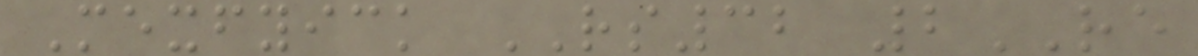Mexfyick RS32 2RE
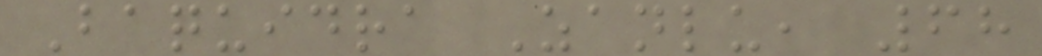Baquidra Zanlu, 68
